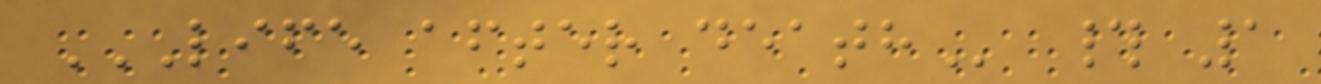LIFE AFTER DEATH # 1
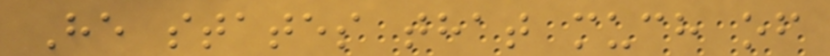He states that much of
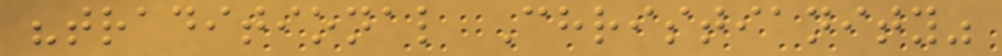"traditional Christianity"
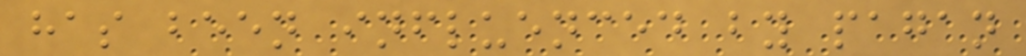has been influenced by pagan
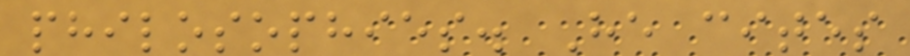philosophies. He cites
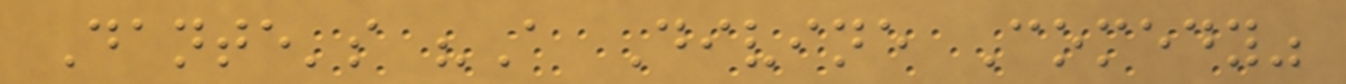Dante's "A Divine Comedy"
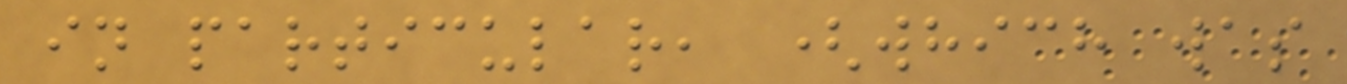in particular, (which was
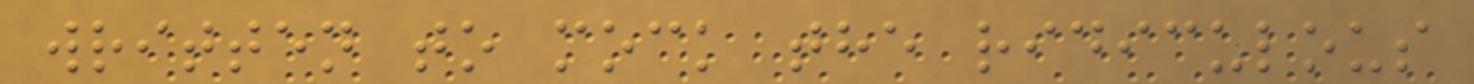written to mock the ridiculous
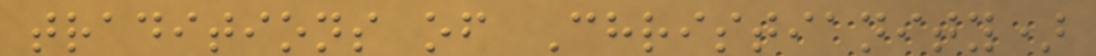traditions of Christianity)
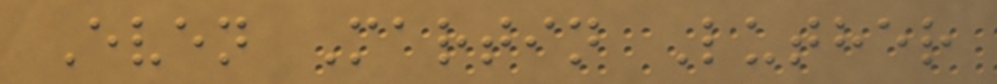Even Martin Luther
